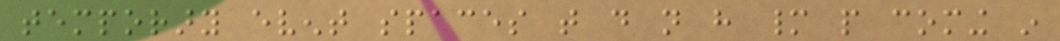temporary event spaces that do not have many people coming in
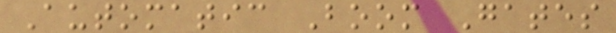Automatic Boom Gates
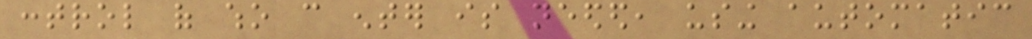control of who can enter is needed, using automatic
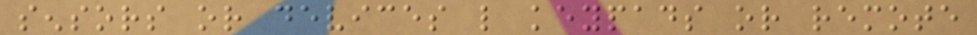sensors or devices like keypads or remote
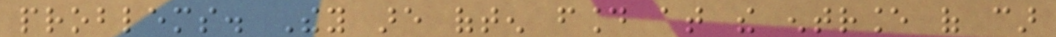problems. They are often found at the entrance of car
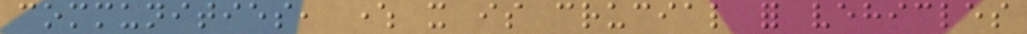communities, where it is crucial for vehicles
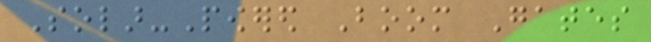Solar-Powered Boom Gates
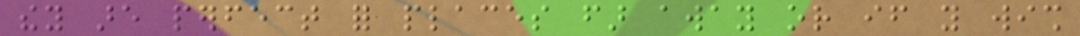they are perfect for places far away or if you wish
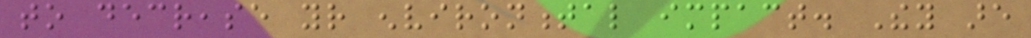to decrease your environmental impact. They are
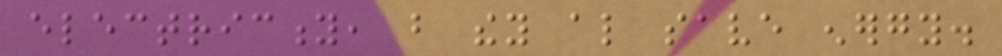electricity, but they also save energy.
